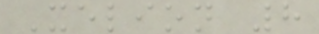Xelion 8
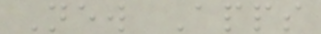New Apps
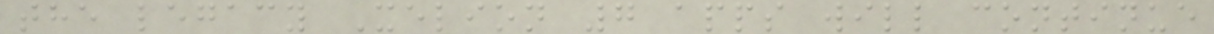the legacy Xelion 7 apps will continue
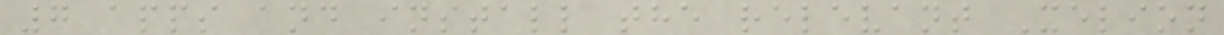7 apps and install the relevant Xelion
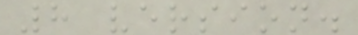8 version.
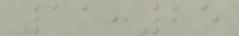11:25
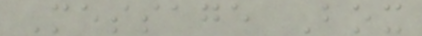Message Box
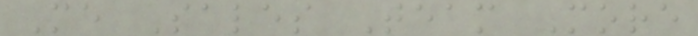Me Sales Team More
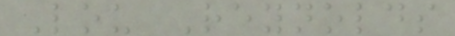Lou Reynolds
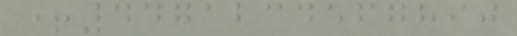+4471234567890
